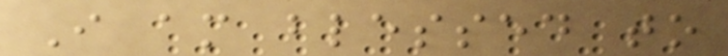I am blessed to
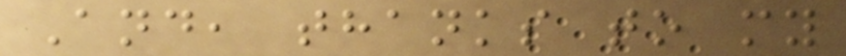And, thanks to my
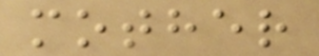mother
